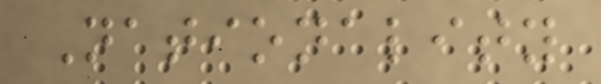Nationality
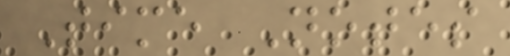Time Notes
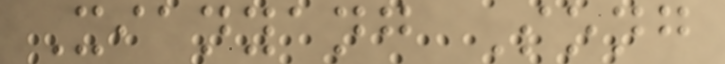Xianyang Song
